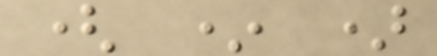( * )
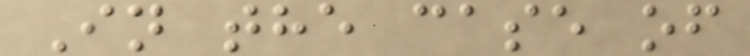In the case of
